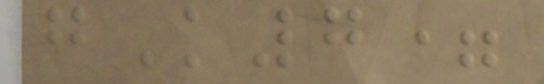gK7=
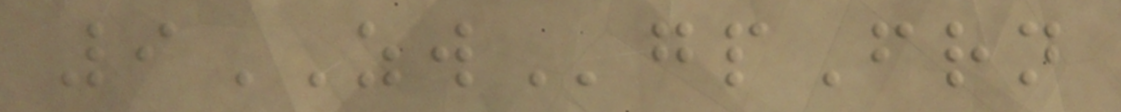9ZWgpFrn
